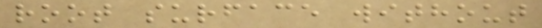root surface without
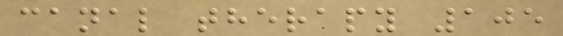canal therapy 105
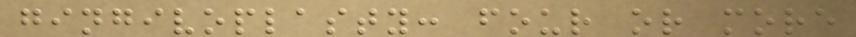gingivoplasty: four or more
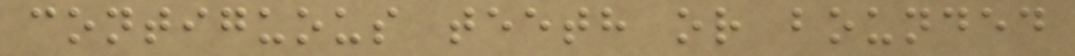contiguous teeth or bounded
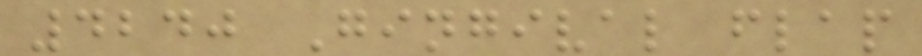4240 Gingival flap
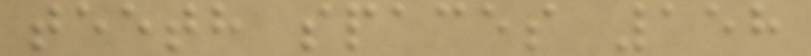teeth spaces 158
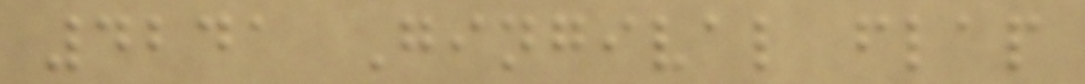4241 Gingival flap
